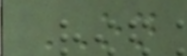ON
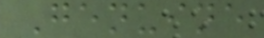Genuine
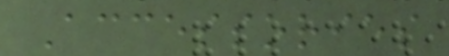Accessories
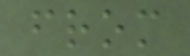from
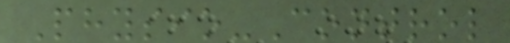Physio-Control
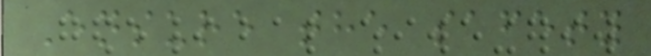Ensure the safety
